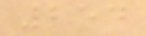254
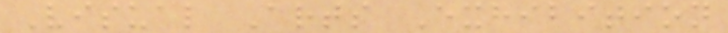Visual Arts Exhibition
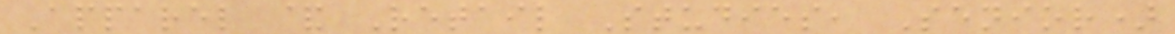Apparel & Retail Studies, Senior)
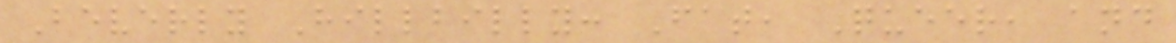Beverly Hillbilly: Fat, Queer, and
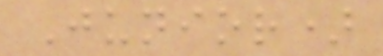Junior)
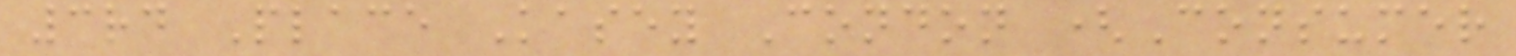3rd Place Kasey Condon (Consumer
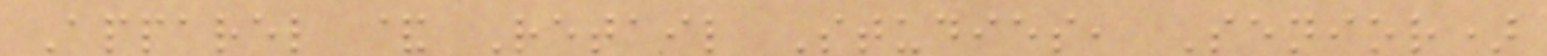Apparel & Retail Studies, Senior)
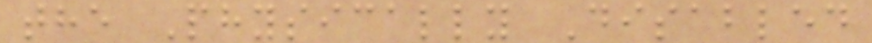the Physically Disabled
